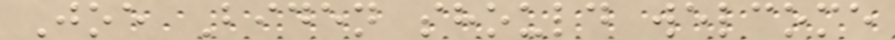Joe Biden should welcome
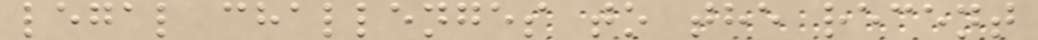legal challenges to the recent
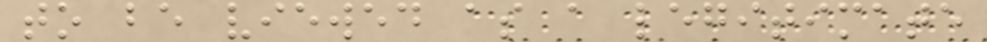to be viewed as a legitimate
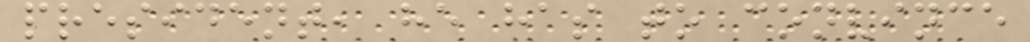president, he has to convince
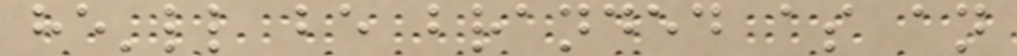he'll be branded as an
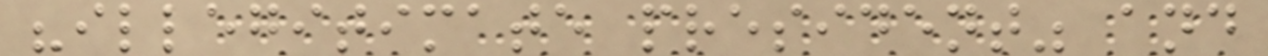"illegitimate president" and
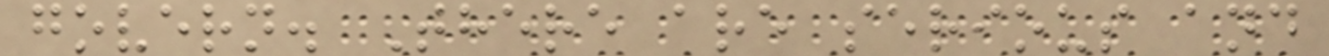govern. There are serious and
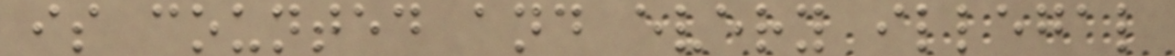is counted and every illegal
